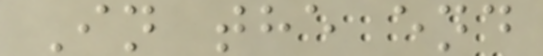In the end
